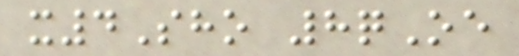x4Sho 8qOe
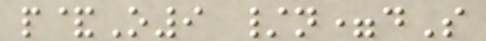p&O9 /n=dS
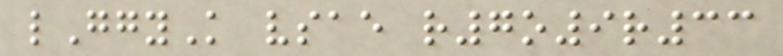lGgyK vsae r7o9r33
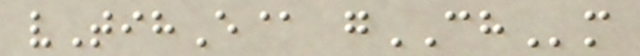vTihE@ gCHm
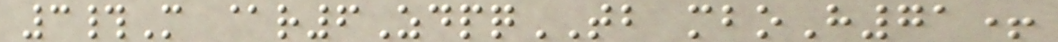3#M @r6ZdpqTB mboH71+
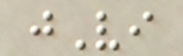jVi
